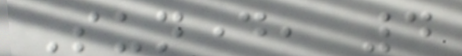Sunday, 4
